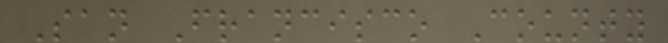San Francisco County
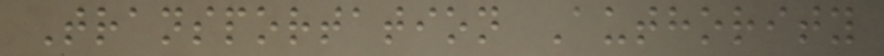Transportation Authority
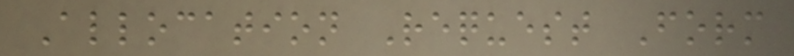Allocation Request Form
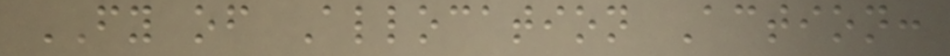FY of Allocation Action:
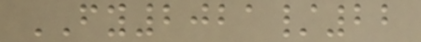FY2021/22
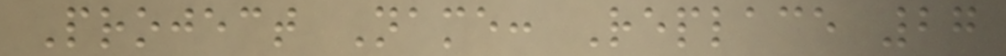Project Name: Replace 27
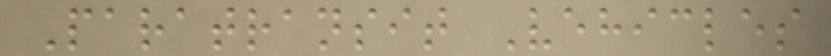Paratransit Vehicles
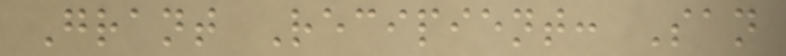Grant Recipient: San
